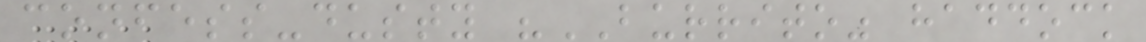confess-dusty "BURRITO" haddock
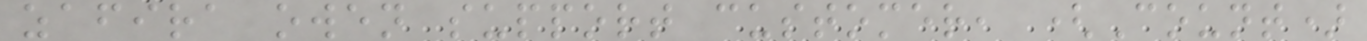zafira owen support customer, (Count)
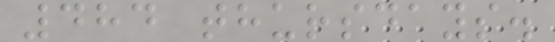484 thursdays.
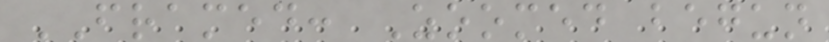FRAMED: Zoomed begun
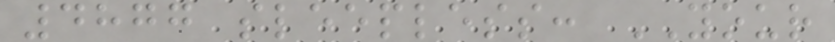4877 sleepless: YOUR
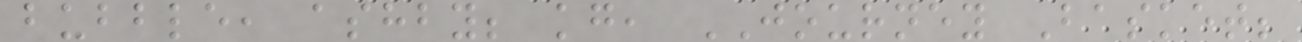bubble, ashby; kg, JOURNEY Basket;
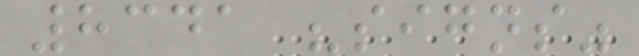8341 "signs"
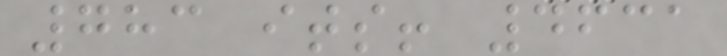783 its! 4631
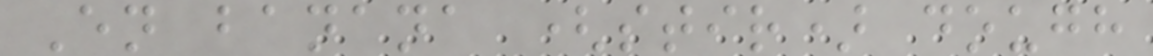En banana (stir) dough
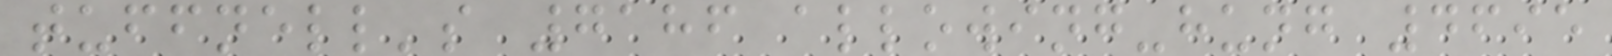tuffnell's 7186 allowing-hung 4695
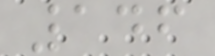146
